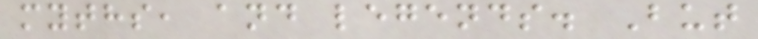myths, and legends. But
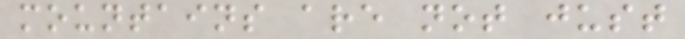mountains are not just
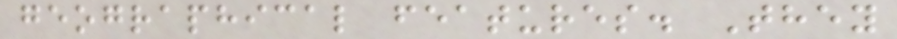geographical features. They
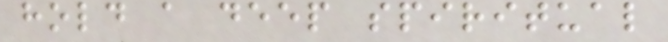hold a deep spiritual
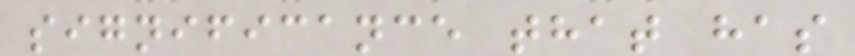significance that has
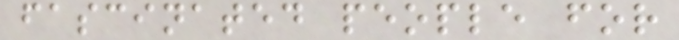fascinated people for
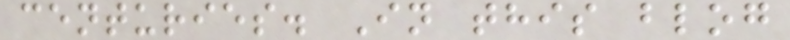centuries. In this blog
